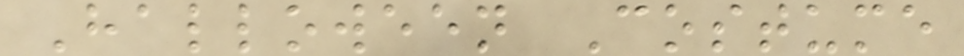Halloween Costume
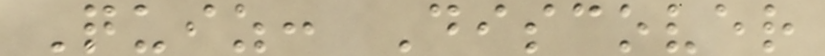Quiz: Discover
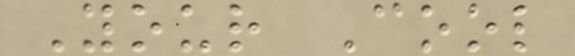Your Cool
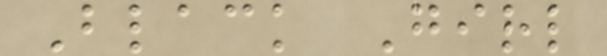Black Girl
